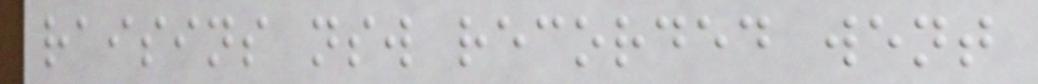raisins nsw recorded went
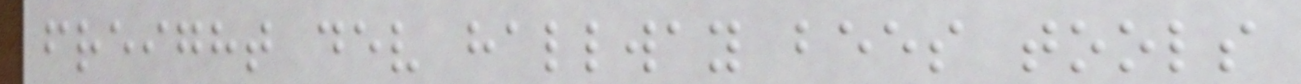freight dev hallway bees tools
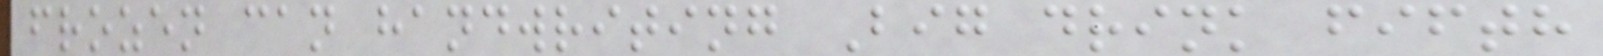frozen can handwriting Big drink fifth
